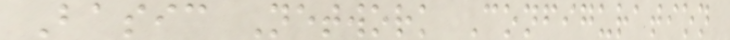Basic Network Configuration
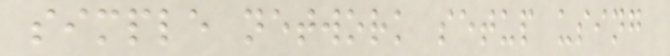simple network setup using
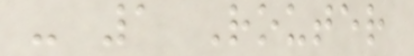- 1 Router
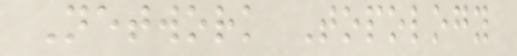Network Topology
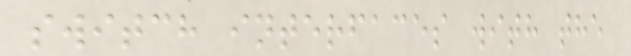switch interfaces with the
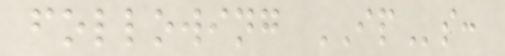following IPs:
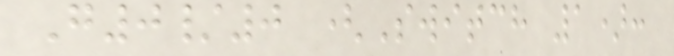G0/0 (Switch 1):
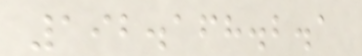192.168.2.1
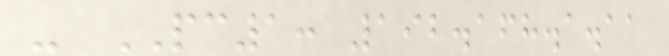- PC1: 192.168.1.11
